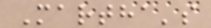Martha's
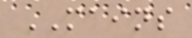MAINS
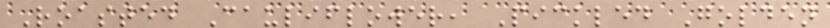Roasted Cauliflower, Pickled Golden
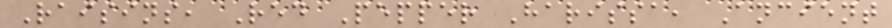Raisins, Red Pepper Harissa, Ancient
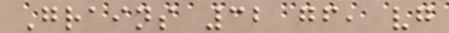Grains 32 gf, vg
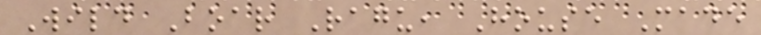Wild Boar Ragu, House Made
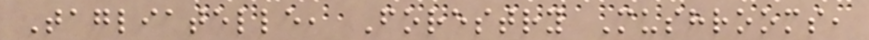Tagliatelle, Forestry Mushrooms,
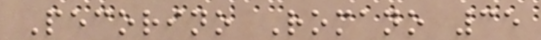Pecorino Romano 35
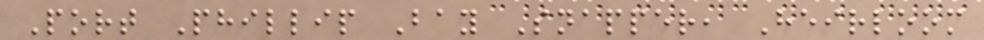Port Phillip Bay Snapper, Heirloom
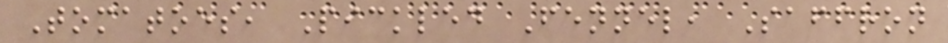Tomatoes, Pickled Fennel, Saffron
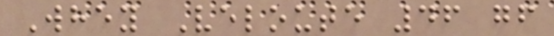Whey Veloute 46 gf
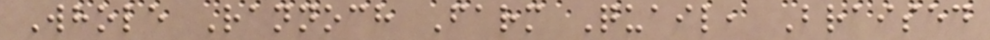Whole Rannoch Farm Quail, Braised
